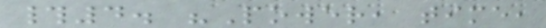#4. "Power, time,
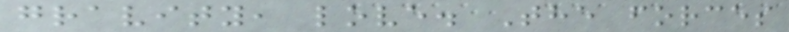gravity, love. The forces
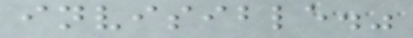invisible."
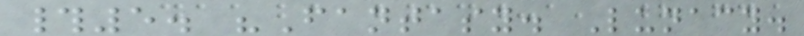#5. "Fantasy. Lunacy.
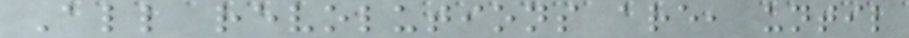All revolutions are, until
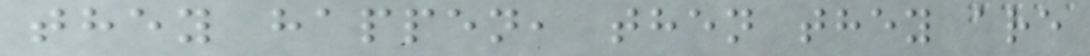they happen, then they are
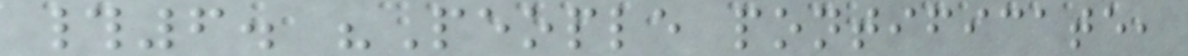#6. "People pontificate,
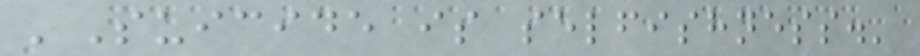'Suicide is selfishness.'
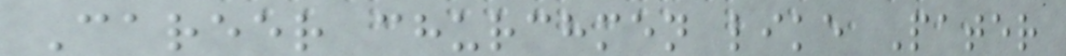Career churchmen like Pater
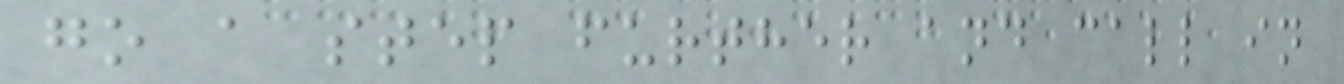go a step further and call in
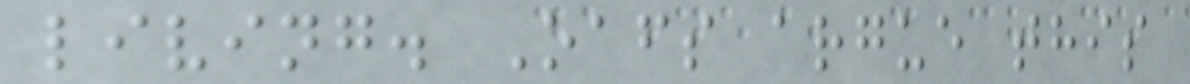living. Oafs argue this
